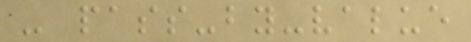- pass-by-value
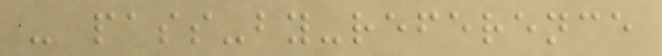- pass-by-reference
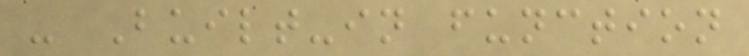- Built-in function
